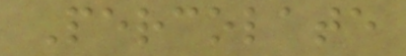Percolate
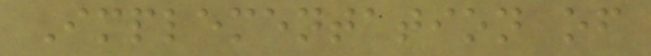Implementation of
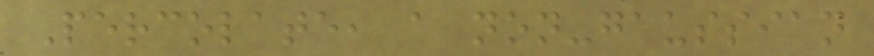Percolate, a non-gaussian
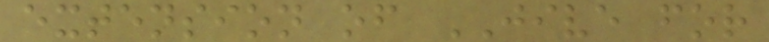extension of JIVE for
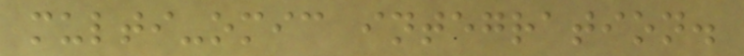multi-omic integration.
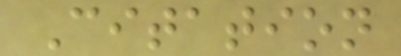Citation
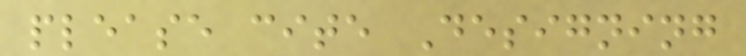please cite Designing
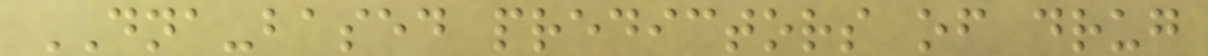DNA-based predictors of drug
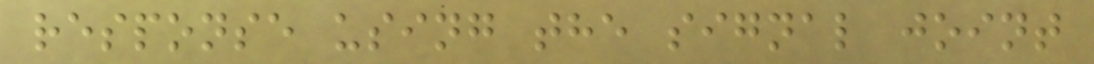response using the signal joint
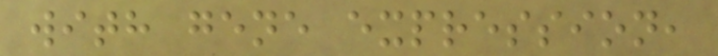with gene expression,
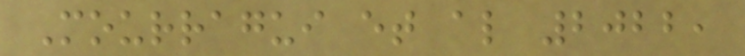Mourragui et al 2022,
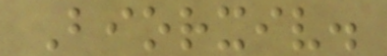Biorxiv.
